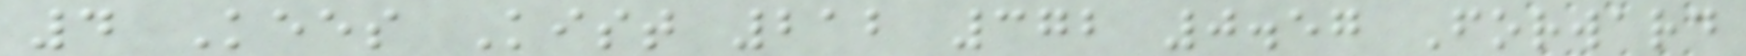4 Kees Kist 212 372 0.57 Forward
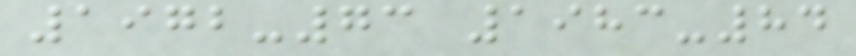1972-73 1983-84
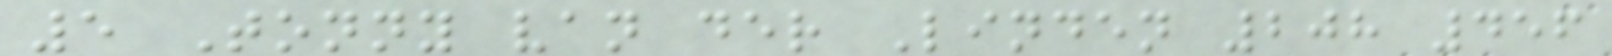5 Tonny van der Linden 208 456
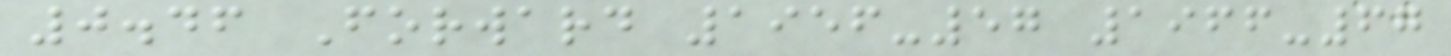0.46 Forward 1956-57 1966-67
